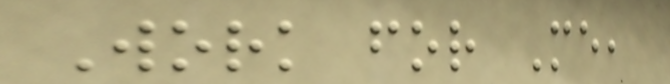Work for Me,
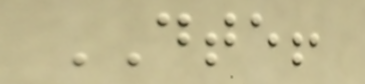DTE!
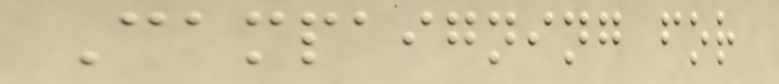Campaigning for
